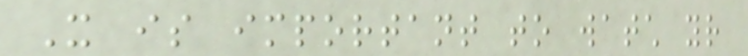It is important to watch your
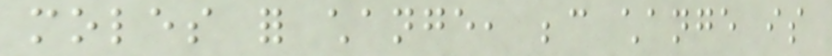moles for change, because change is
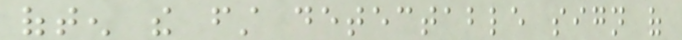often the first detectable sign of
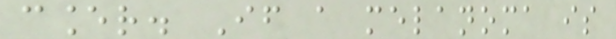cancer. If a melanoma is
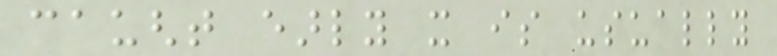caught early it is usually
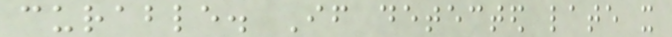curable. If detected late it
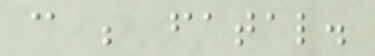can be fatal.
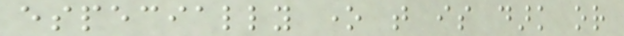especially one that is dark or
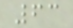63
